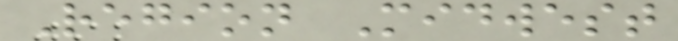Region Midwest
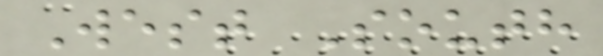West South
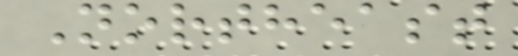Northeast
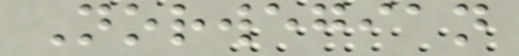Norwegian
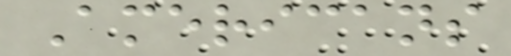Americans
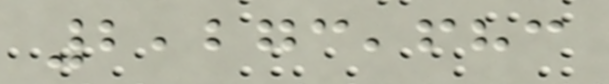2,273,683
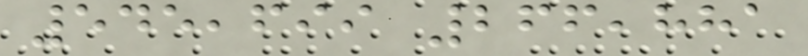545,699 266,881
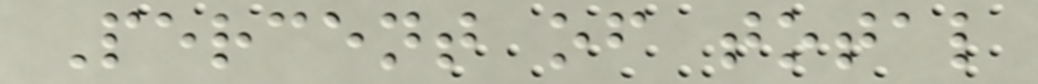Percent of total
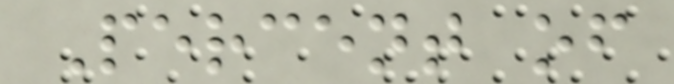Percent of
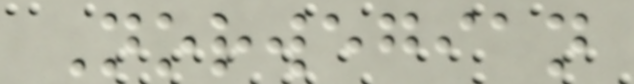Norwegian
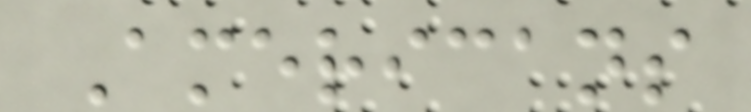Americans
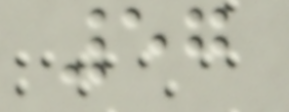57
